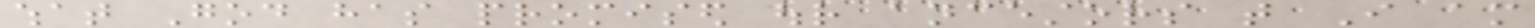what God has promised our ancestors that I am
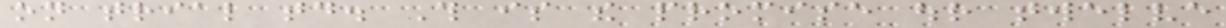on trial today. This is the promise our twelve
